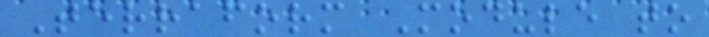Terraform Module to
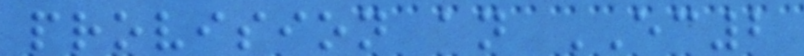provision an EC2
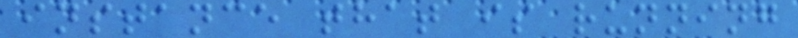instance that is running
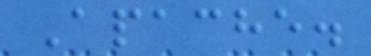Apache.
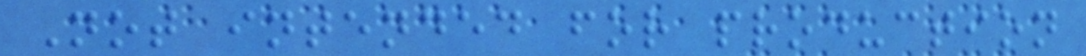Not intended for production
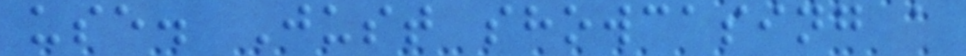use. Just showcasing a
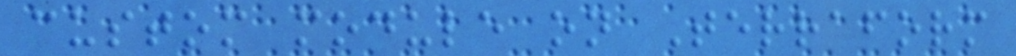custom module on Terraform
